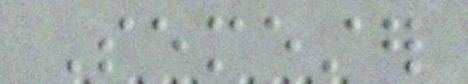Semester
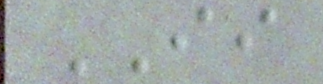II
